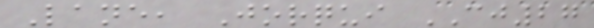Lane, Jorqui CJ27
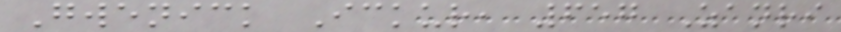Gwenick Ickur, 657 Zanri
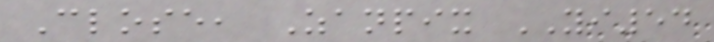Close, Zanpix YI54
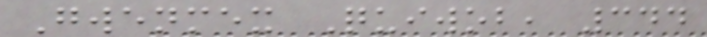Gwenmex Quiwob, 344
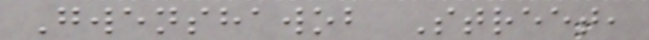Gwenshawob Street,
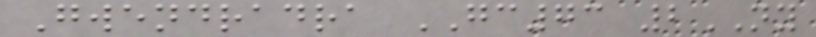Gwendradra GC73 2NY
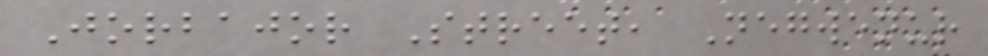Jorbajor Street, Negwenur
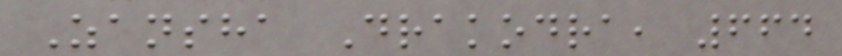Zansha Drakodra, 664
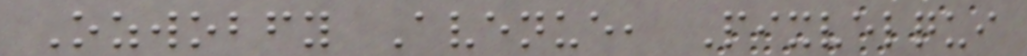Ozwobfy Avenue, Pixvelqui
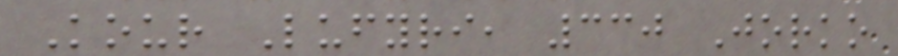Kour Lufyri, 330 Jorko
